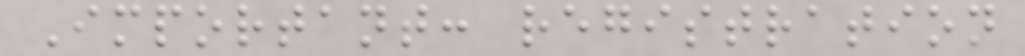Important: registration
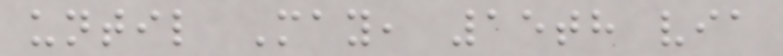until May, 15th via
